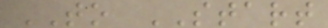TO START
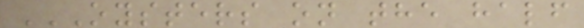OYSTERS ON THE HALF
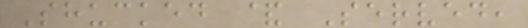Shucked & Served,
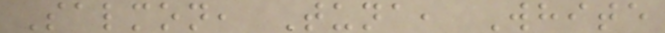Salmon, Tuna, White
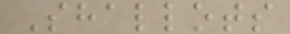Shallots
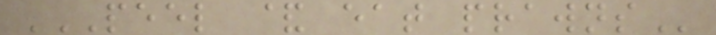PEEL & EAT PRAWNS
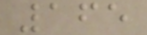165
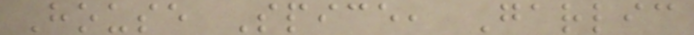House Spice, Garlic
